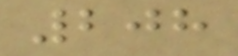208
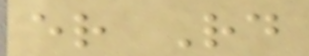er Rd
